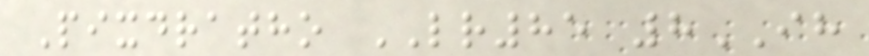Pixdratho LR85 8IH
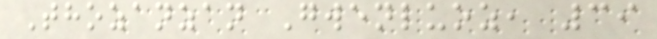Thozanzan Gwenluoz, 39
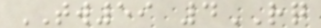TW59 4RQ
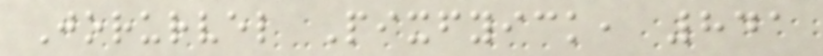Jorurvel Pixfyick, 841
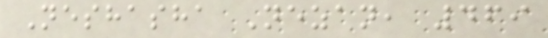Neshasha Nezan, 469
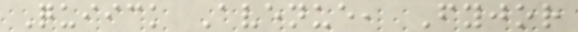Quiick Avenue, Fyjor
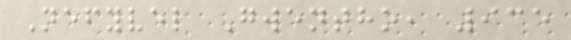Nefyvel Gwentho, 935
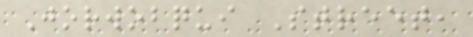Jorwobqui Street,
